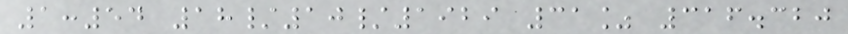1:54 18/10/1929 31% 316.320
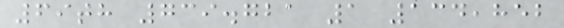69th 739.721 1 134,852
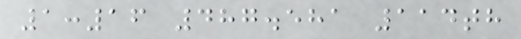1:16 487.581 114th
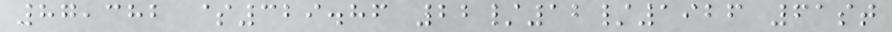87,382 $329.86 22/12/1926 61st
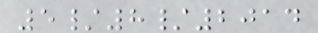5/8/2014
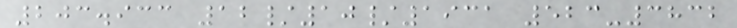203.933 12/10/1931 523-3832
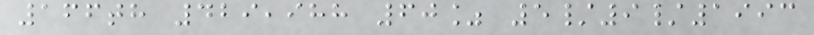166th 429,988 60% 5/9/1993
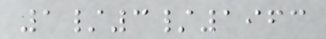1/3/1963
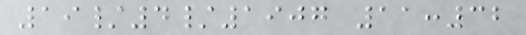19/4/1907 11:32
